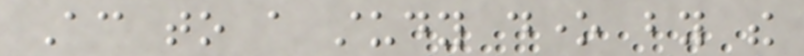According to a study done by the
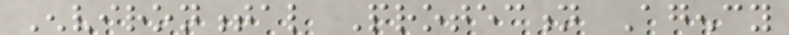Environmental Protection Agency
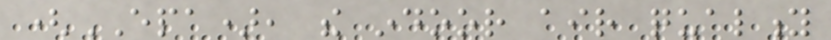(EPA), the indoor air quality
